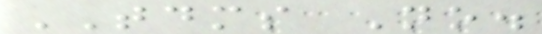TDMS No.
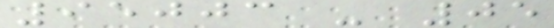95003 - 05
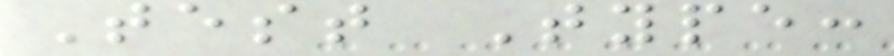Test Type:
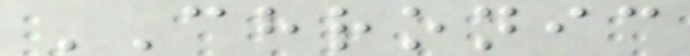CHRONIC
